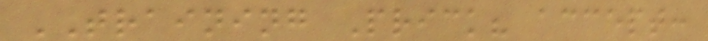TRAINING Prick? accept:
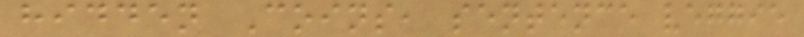hidden Coins, sentence veggie
